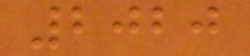2020
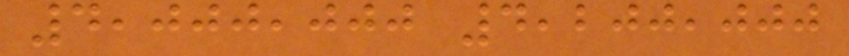4,000,000 4,200,000
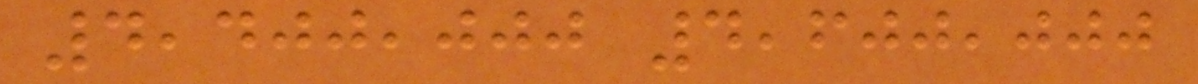4,400,000 4,600,000
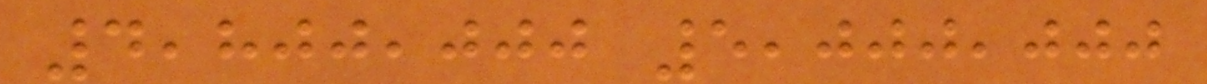4,800,000 5,000,000
